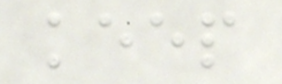keep
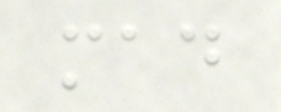mad
